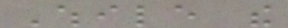While the
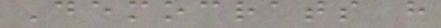Democrats have
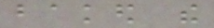baked the
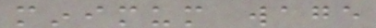minimum wage
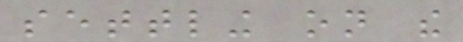settling on the
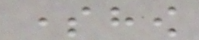somehow
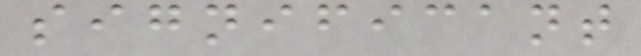significant
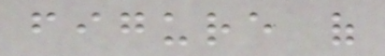figure of
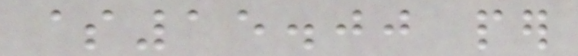$15.00 per
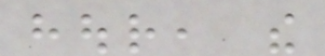hour, the
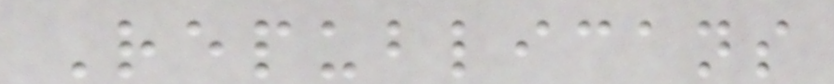Republicans
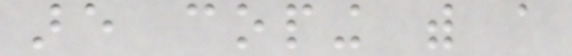are coping with a
